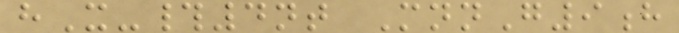hX-#4nt MnnG9h
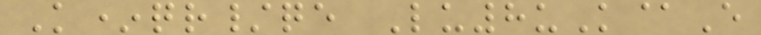K*qr/qe Lu8uK@E
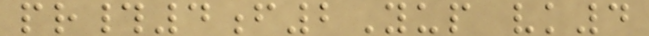pr#4f2Yup vk4
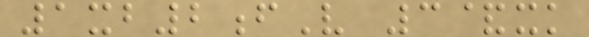1xb2fV 3&xk
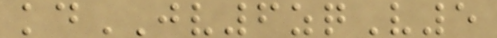kdJV6zqV5
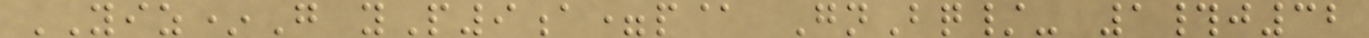YIZ*G yP9a=p@ GnBq/- 1#j32
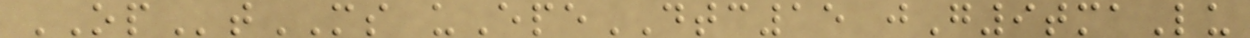OPtMS uEpeDTC15 jG9tmaLu
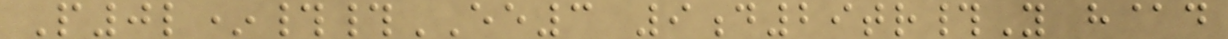P0l*##EE3 9d29tr#Y h@d
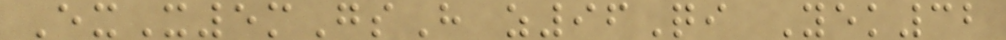ExX5mGsH z96Qi Yek32
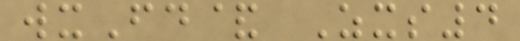wxFd& Zxs4
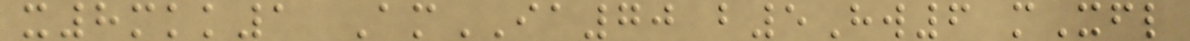x8mkk1 AmIA70 b5Hw6 mXfl
